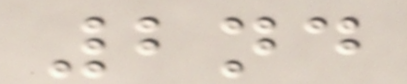2nd
